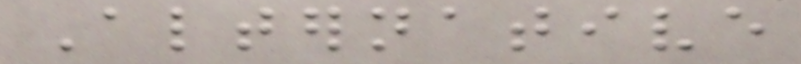Alternative
